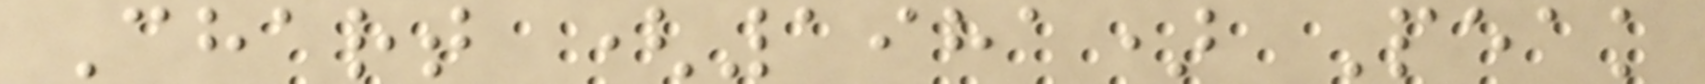Chart (1981) Peak
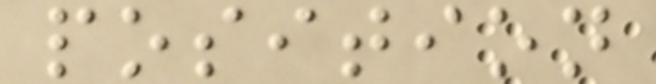position
